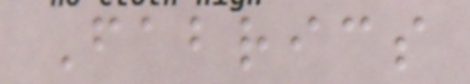Fabrics
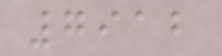7912
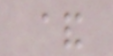&
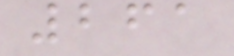261
